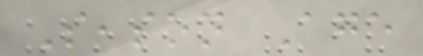Season Age
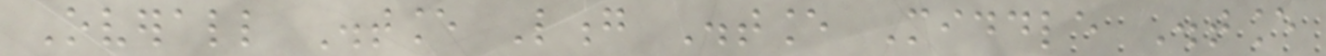Overall Distance Long Distance Middle Distance
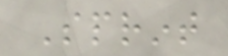Sprint
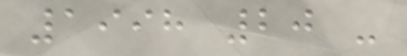1998 20 -
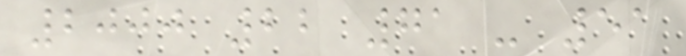2000 22 71 - 51
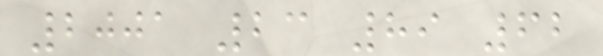2001 23 89 62
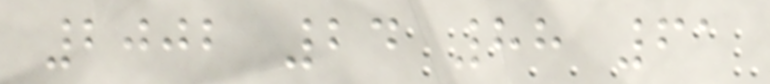2002 24 88 61
